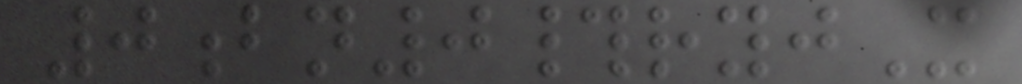0bn0#ryjX
